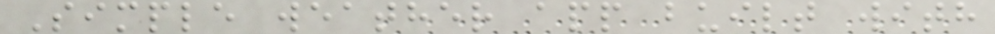Simple weather app built with
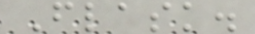Flask.
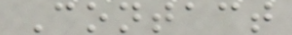Contact
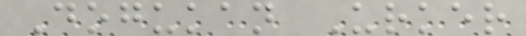Dogukan Urker
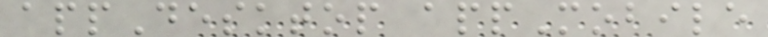appDesktop appMobile
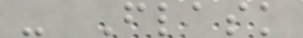- Flask
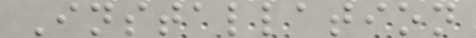Installation
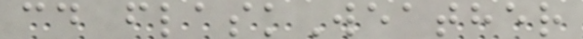cd flaskWeather
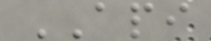API
